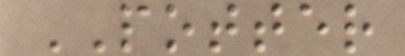POTTER
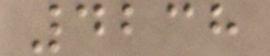4238
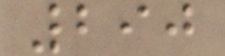290
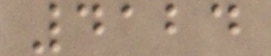4124
